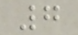7
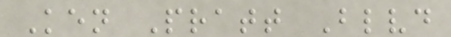Ken Pratt Blvd
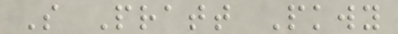S Pratt Pkwy
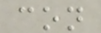con
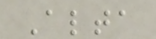Alta
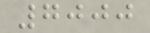7000
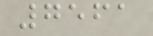7561
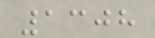1308
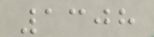1308
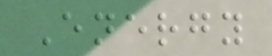Energy
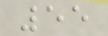55
